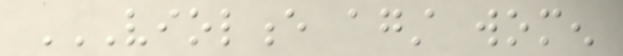VIOLENCE AGAINST WOMEN
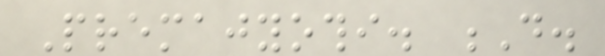Premajyothi. D.
